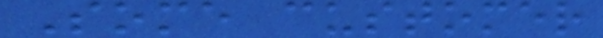Some customer
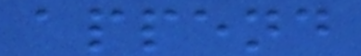append
